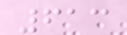613
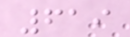619
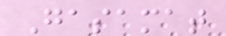Gasamat
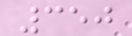350
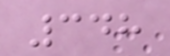348
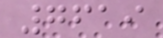7619
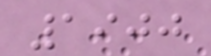1900
